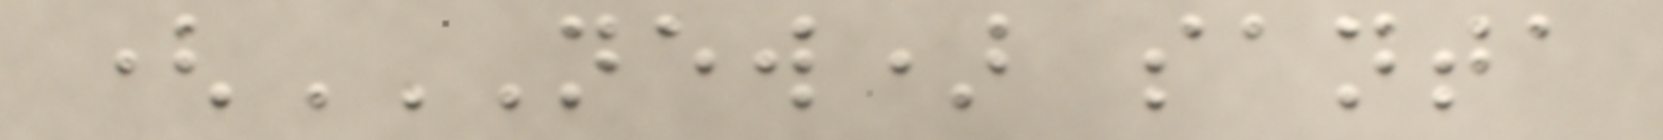(NEW) SANTA
